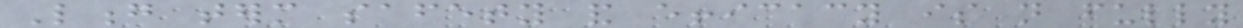Long term safety and efficacy is not fully
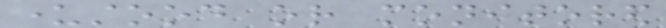understood or monitored
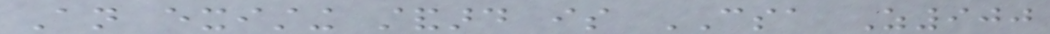An existing standard is CSA Z900
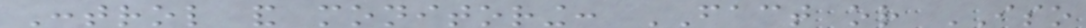Control and monitoring: FACT or ISO
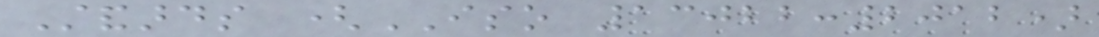Standards (ISO 13022:2012)
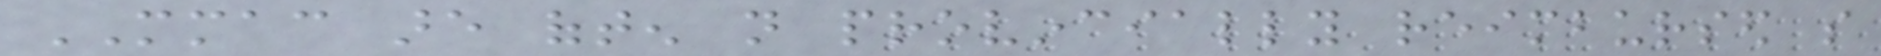MMAC are often not provincially reimbursed so
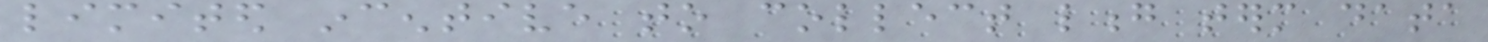limited incentive to collect long term data
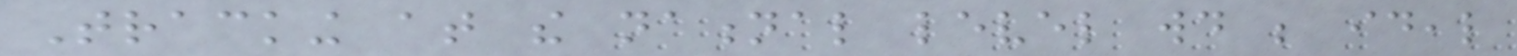Tracking at the national level would be ideal
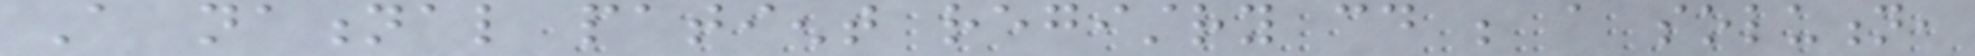A national patient registry could be a solution,
